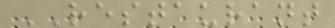RESTAURANT
